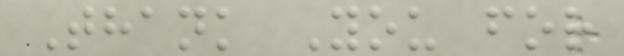Thank You for
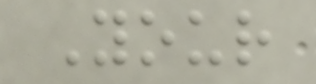Your
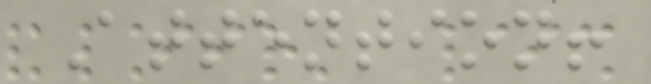Attention!
